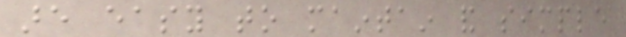are easy to maintain and simple
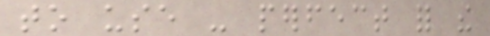to use - perfect for the
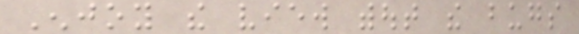Enjoy the view without the bugs
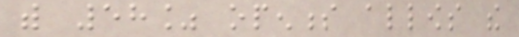with 58% openness allows the
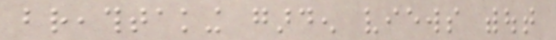breathtaking garden views without
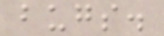bugs.
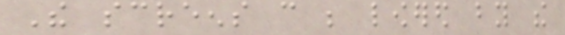The screens can be lowered by the
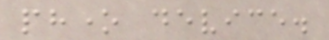phone device.
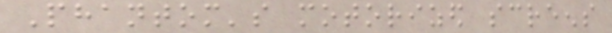Phantom's motorized screens
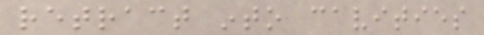retract into cavities
